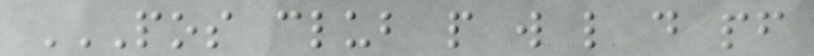POS CLUB P W L D PF
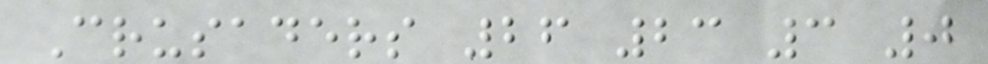Crusaders 26 23 3 0
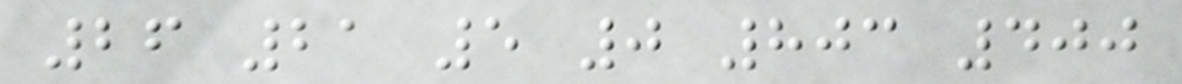26 21 5 0 803 400
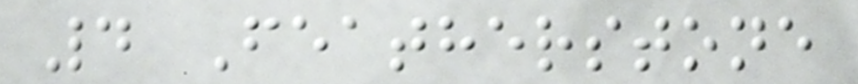4 Featherstone
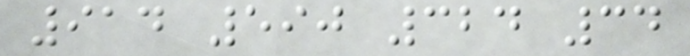914 590 324 34
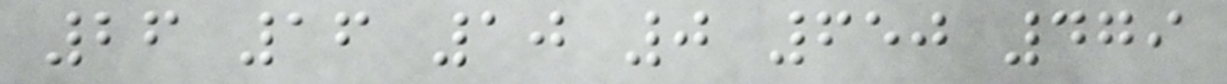26 16 10 0 650 479
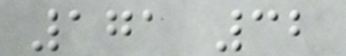171 32
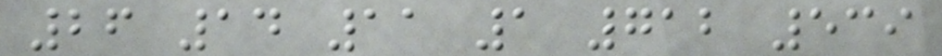26 14 11 1 712 539
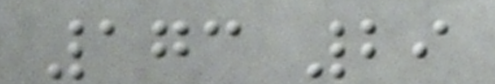173 29
